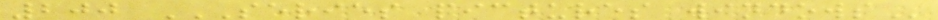200 SERIES PICTURES WINDOWS
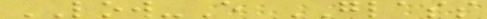LOW-E GLASS
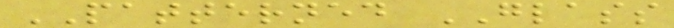PATTERNED GLASS
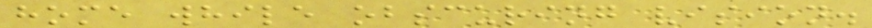home while obscuring vision.
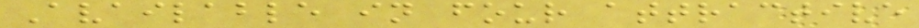Available in four attractive
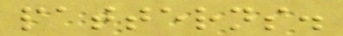patterns.
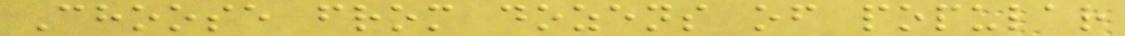Choose from dozens of popular
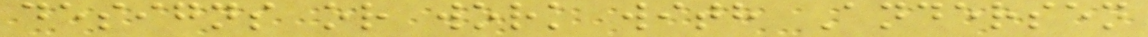designs or work with Andersen
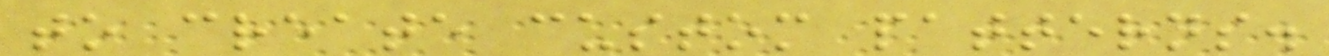to create custom patterns.
